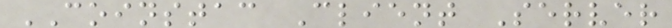COINSTAC Client Server
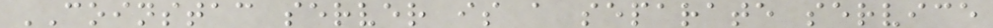COINSTAC server is a separate service
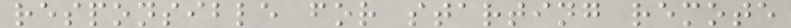responsible for starting remote
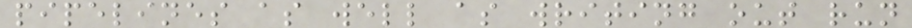pipelines as well as writing out run
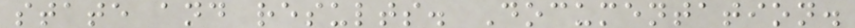state and results. Documentation.
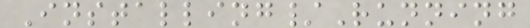Installing/Running
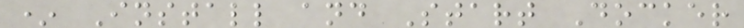* Install and Start Docker
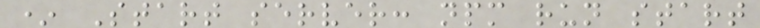* Start server: npm run start
